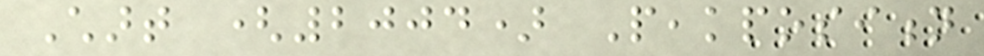Chart (2004) Peakposition
